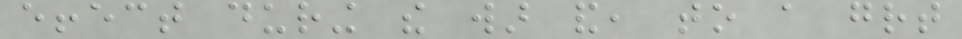effect during the war and, to a great
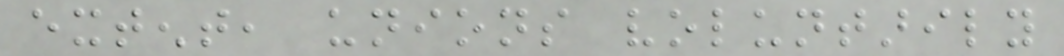extent, unions voluntarily
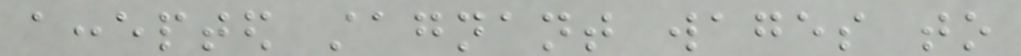accepted stagnant wages to
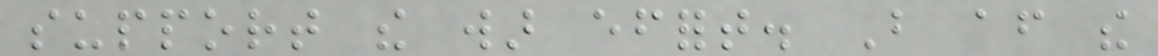support the war effort. But after the
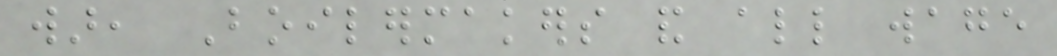war, Boilermakers and all wage
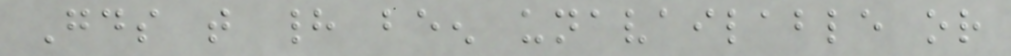Goods that had been unavailable or
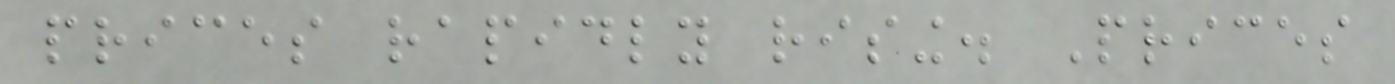prices rapidly rising. Prices
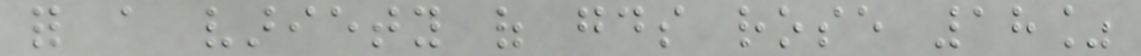for a variety of goods rose 18%
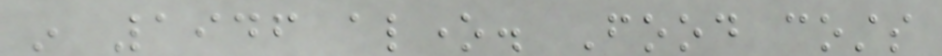in 1946 alone. Food costs
